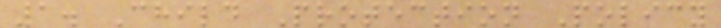1. Child Protection Policy
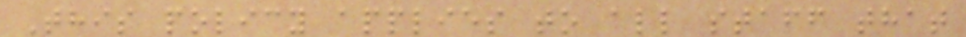This policy applies to all staff that
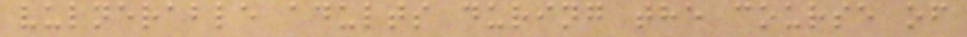vulnerable adults during the course of
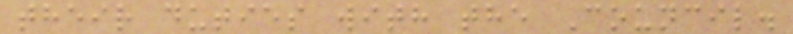their duties with the Council.
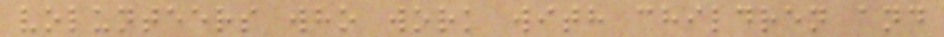volunteers who work with children and
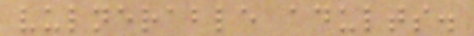vulnerable adults.
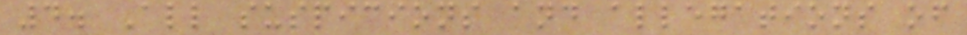4. All suspicions and allegations of
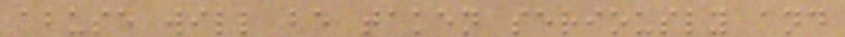abuse will be taken seriously and
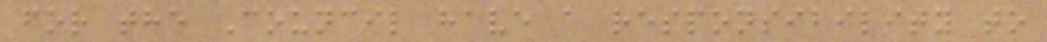for the Council have a responsibility to
